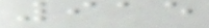915
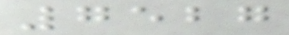7527
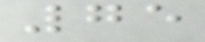75
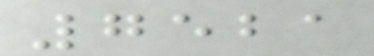7521
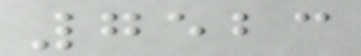7523
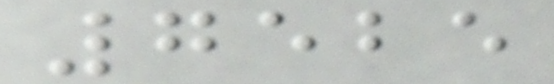7525
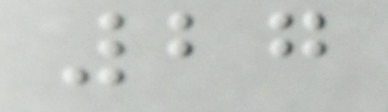27
